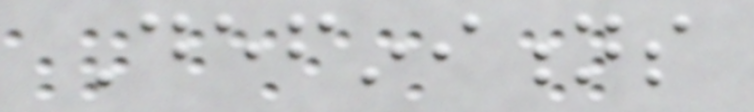Definitions
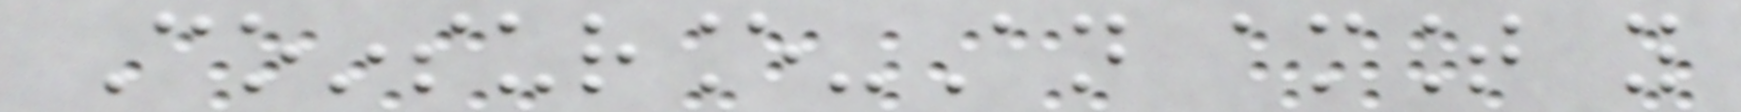Coinsurance-An amount you
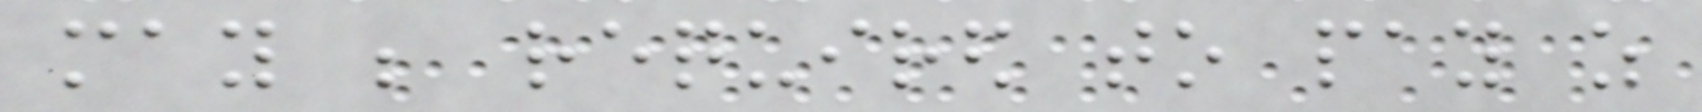may be required to pay as
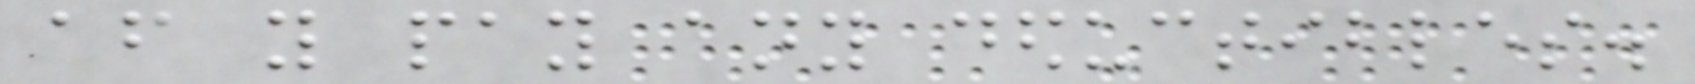after you pay any deductibles.
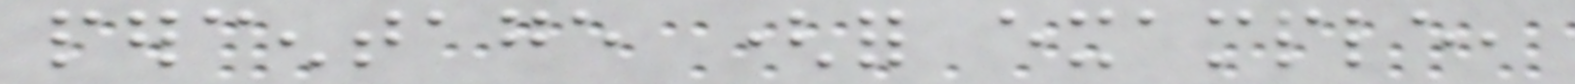percentage (for example,
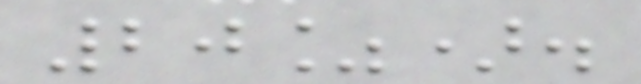20%).
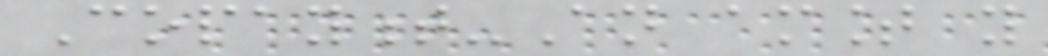Copayment-An amount you
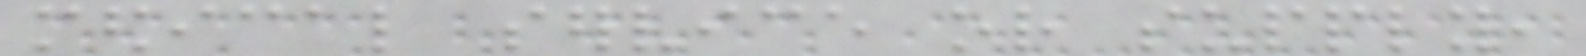medical service or supply,
